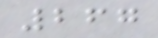267
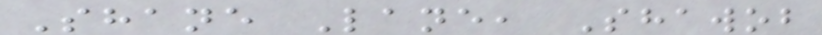Shane Lane, Shawob
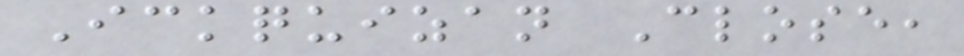Ickquizan Close,
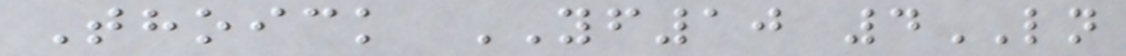Thoick YF10 4LN
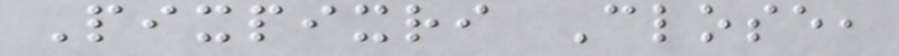Pixpixri Close,
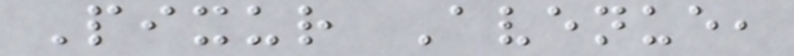Pixur Avenue,
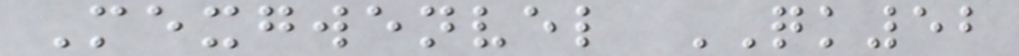Mexgwenvel QK52
